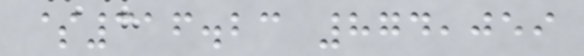$316.23 874,059
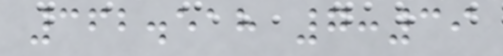362.518 7:39
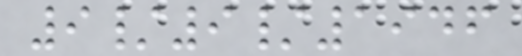9/9/1946
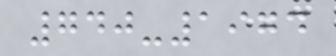740-1974
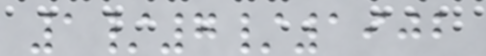1/7/1902
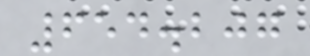654.207
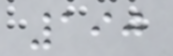190
